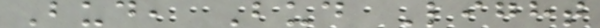Bud, Bud Light
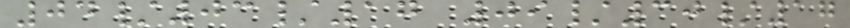04/03/17 09/30/17
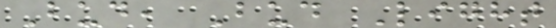Bud, Bud Light
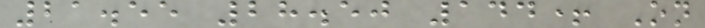21.55 28.50 144+ On
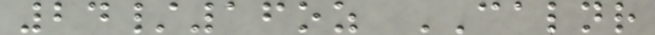24/16oz CALNR
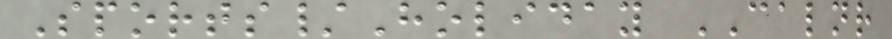Sports/Holiday CALNR
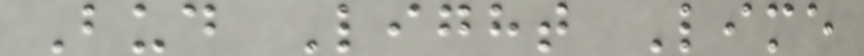Bud Light Lime
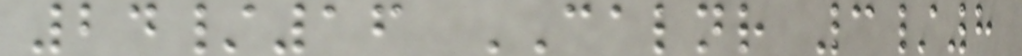24/16 CALNR 3/8
